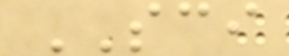SCI
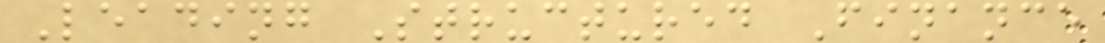Leading Structured Finance
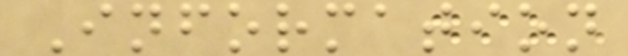Information
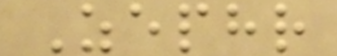Zephr
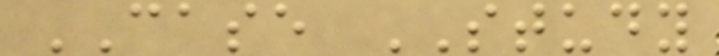CASE STUDY
